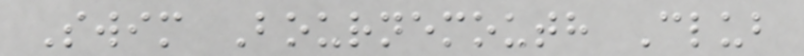Swim Bournemouth Club
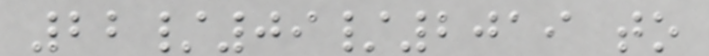22/09/2019 to
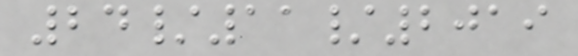24/11/2019
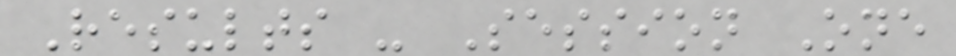Results - Session One
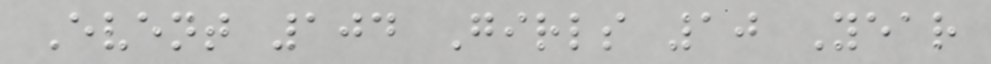Event 104 Girls 10 Year
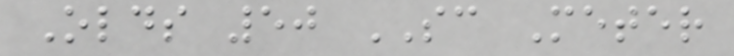Olds 50 SC Meter
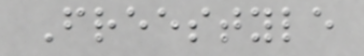Freestyle
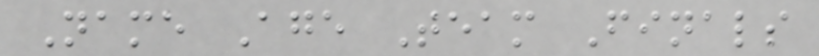Name Age Team Finals
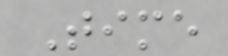Time
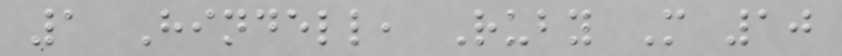1 Hindell, Ruby M 10
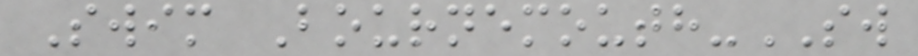Swim Bournemouth-SW
